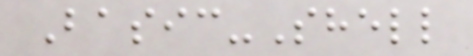Basic-Shell
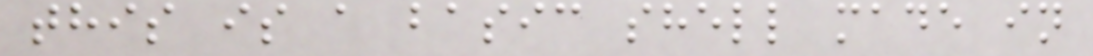this is a basic shell made in
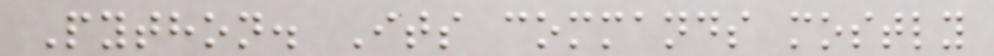Python. Its commands mostly
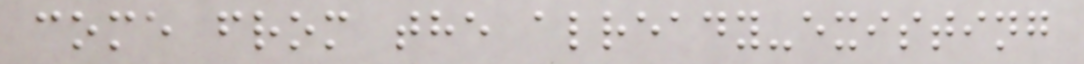come from the already-existing
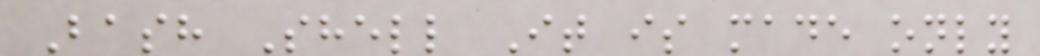Bash Shell It is made only
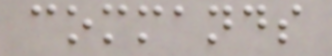commands
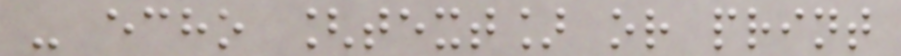- echo [text] or print
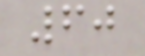60
